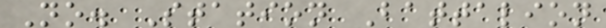No. Station Battalion
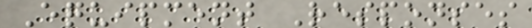Equipment Responses
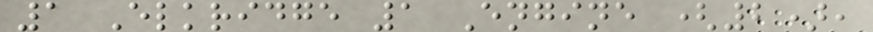1 Elkridge 1 Engine (2),
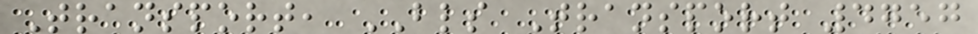Transport, BLS Transport 4757
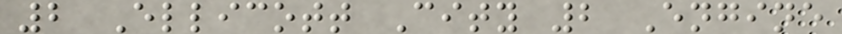2 Ellicott City 2 Engine
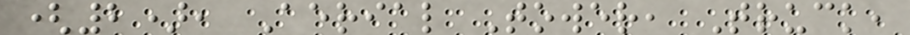(2), Aerial Tower, Truck,
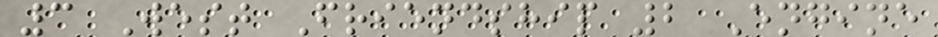3 West Friendship 2 Engine
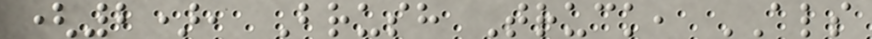(2), Brush Truck, ALS
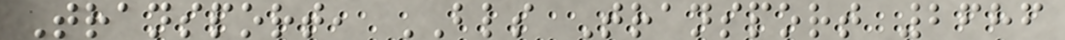Transport, BLS Transport 2686
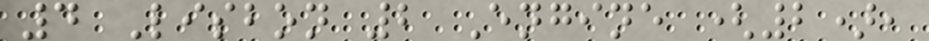4 Lisbon 2 Engine (2),
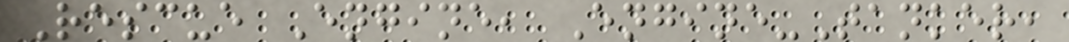Rescue Engine, Engine-Tanker,
